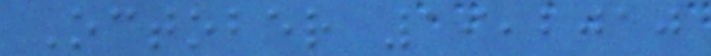October 19,2010
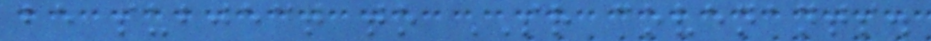be subject to SR covenants.
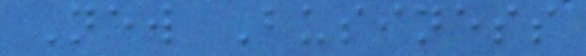New Business
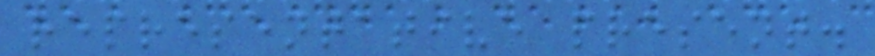representative present.
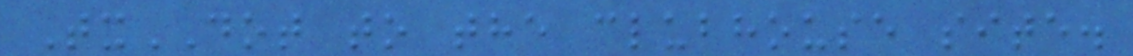TxDOT to the clubhouse site.
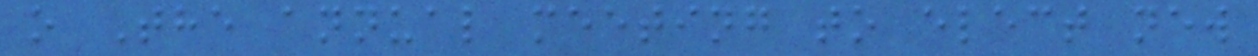o The annual meeting to elect new
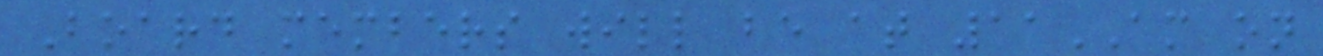Board members will be at 11AM on
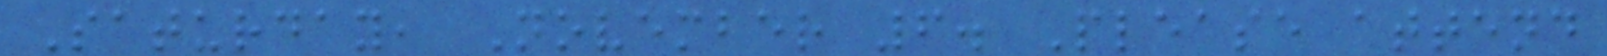Saturday, November 6. Please attend
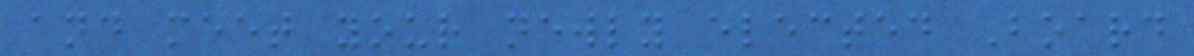and meet your newly elected Board
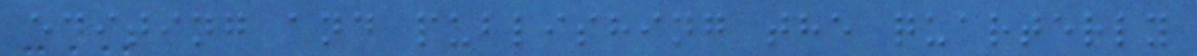editing and publishing the quarterly
